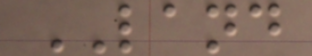LAND
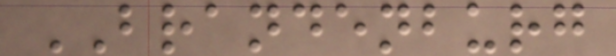BRANDENBURG
